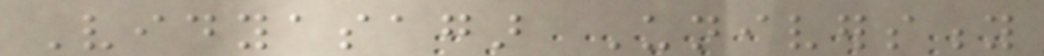Vidyasagar University
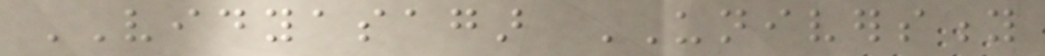VIDYASAGAR UNIVERSITY
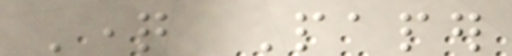Question Paper
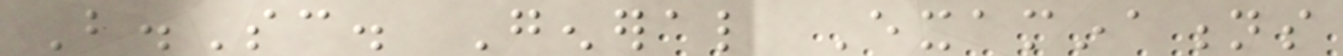B.Sc. General Examinations
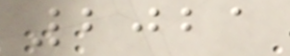2021
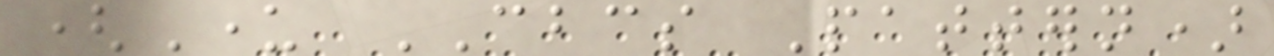(Under CBCS Pattern)
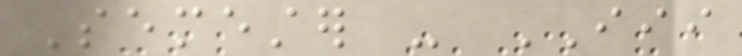Semester - III
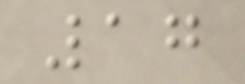17
